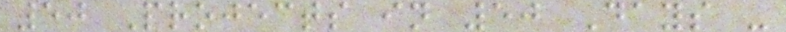50 Projects in 50 Days -
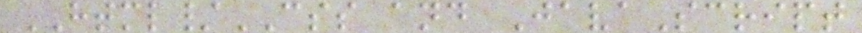HTML/CSS and JavaScript
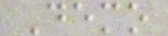Demo
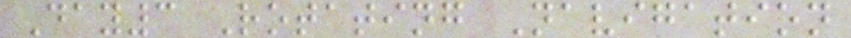Day3 Rotating Navigation
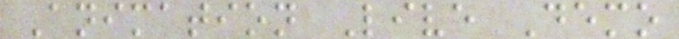Animation Live Demo
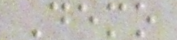Demo
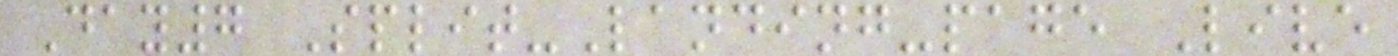Day7 Split-Landing-page Live
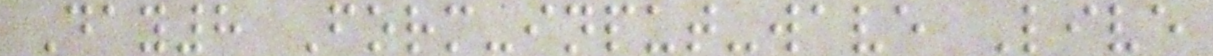Day8 Form-input-wave Live
